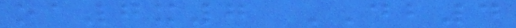oa7x7 DB4
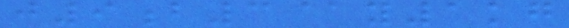j9b3@y1kg
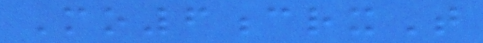Mo6crxT
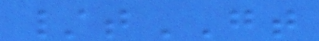/tGT
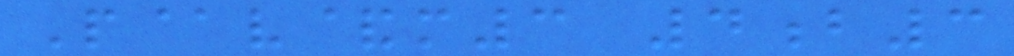P@v&m3 4b3
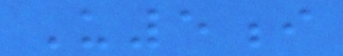U5i
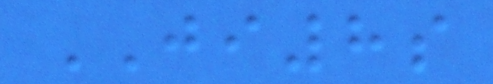JI8s
